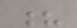?
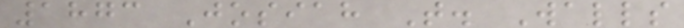1873 Josiah T. Walls
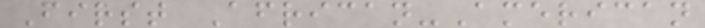First African-American
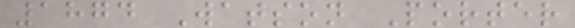1874 Watson Porter
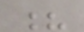?
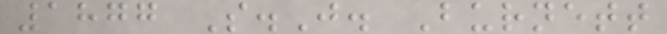1877 S.J. Burnett
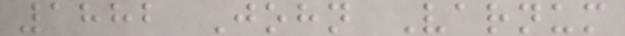1882 John Varnum
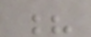?
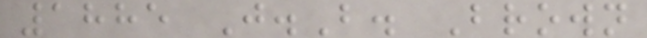1885 J.B. Brown
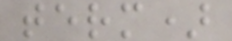term)
